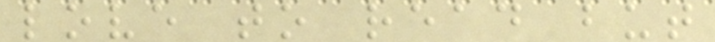love to read but
